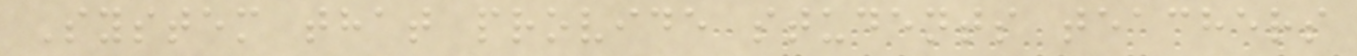System that provide students teachers
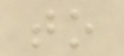to
